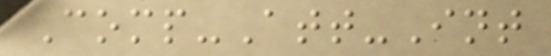Comp-Att-Int
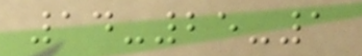14-25-1
